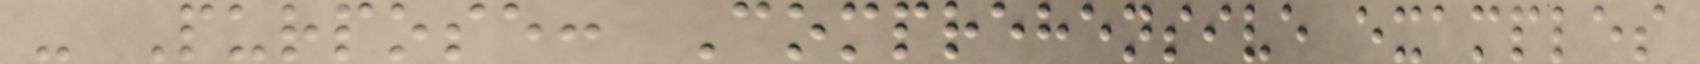- Purpose: Comprehensive examples
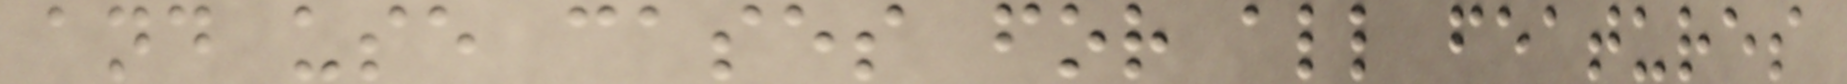and use cases for all features
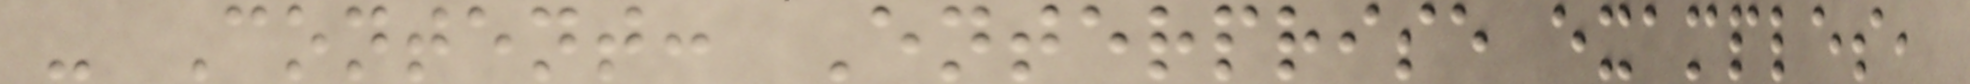- Content: Enterprise examples,
